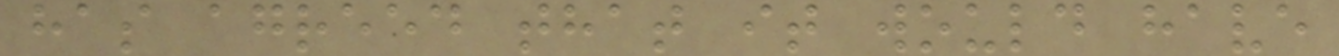has agreed that it would have
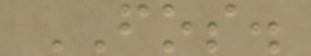FOS.
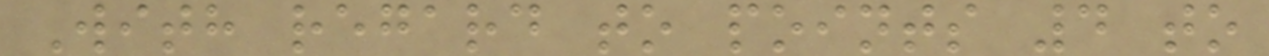With regard to points 4 to
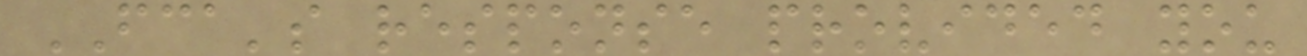FCA's response provided you
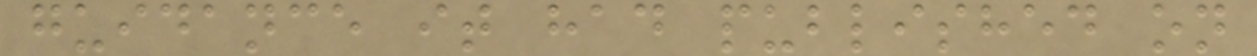guidance it had published on
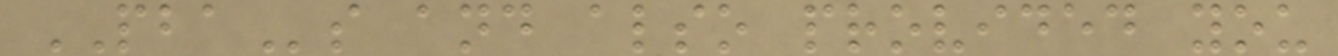PBAs and also provided you
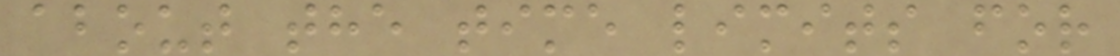about the time limits for
